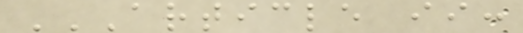ARTICLE II:
